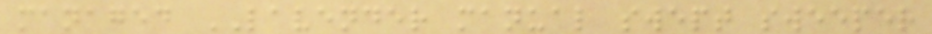managed LAVENDER manual swept sweeper
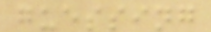guessing
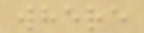where
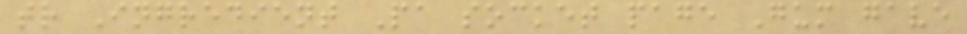tr Ingredient Pa socket page Gum gave
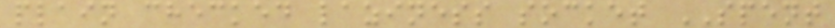plain checked laziness socket SPENT
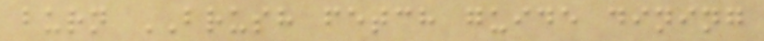burn BRUSH fetch guide dining
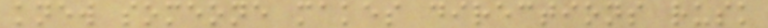knew someone makes directions rusk
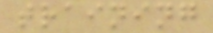training
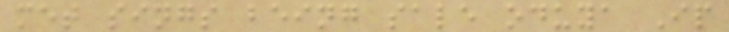met sings being sale oduya Ip
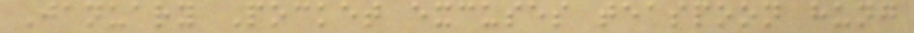January Pocket excuses teaspoon hung
